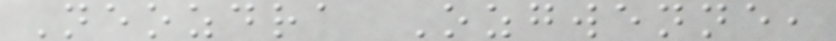Neozdra Ozgwenne,
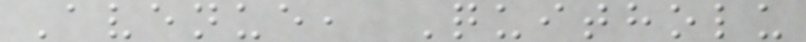Avenue, Quitholu
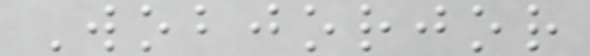Wobjorjor
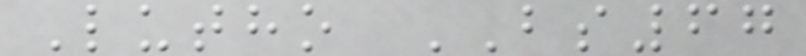Lutho BS67
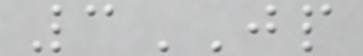3JP
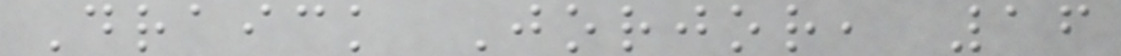Draick Jorjor, 16
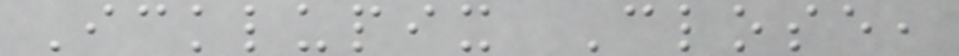Icklupix Close,
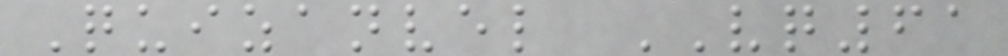Quizanvel VQ61
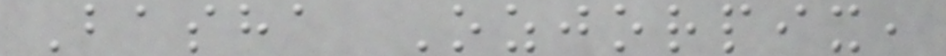Basha Ozjorpix,
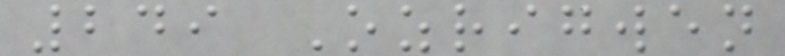249 Ozrigwen
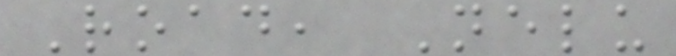Road, Nelu
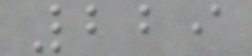229
